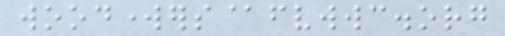woodworkers@fvwwc.org
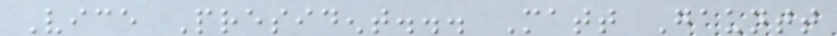Vice President... Matt Gauntt
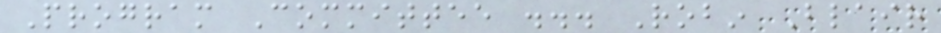Program Committee ... Robin Blair
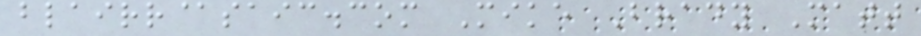blairr@saic.com Mike Brady Matt
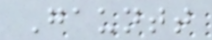Gauntt
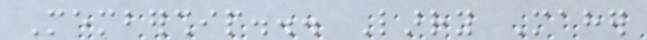Membership... Larry Maher
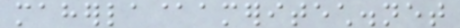maherla@ameritech.net
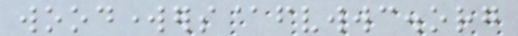woodworkers@fvwwc.org
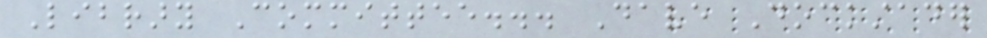Library Committee... Dave Dockstader
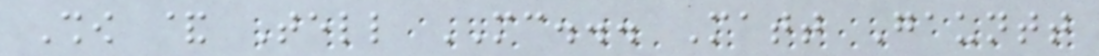Show & Tell MC... Matt Gauntt
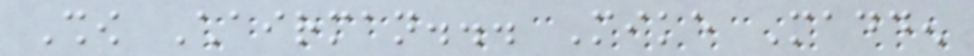Show Chairman... Mike Madden
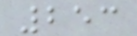253
